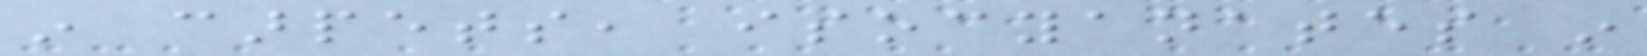in carpets, isocyanates in
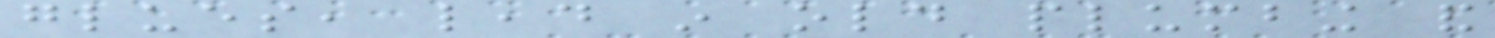glues, lead in old plumbing and
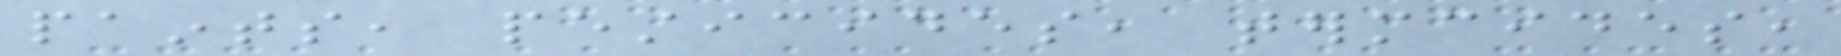paints, pesticides, termcides,
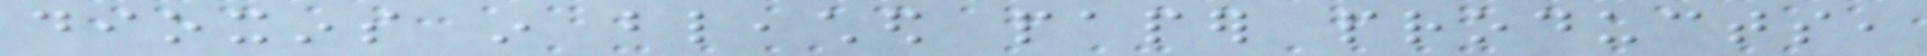dioxins in bleached paper products,
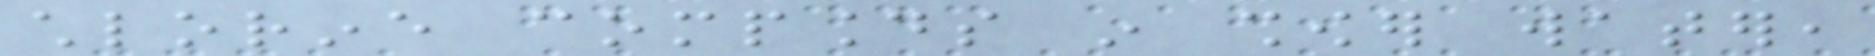chlorine compounds in shower water,
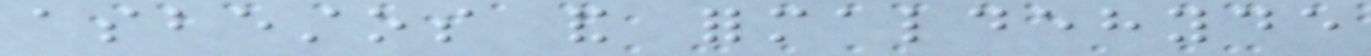asbestos and formaldehyde
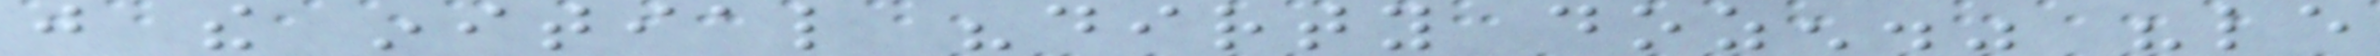just the initial "dirty dozen." "le
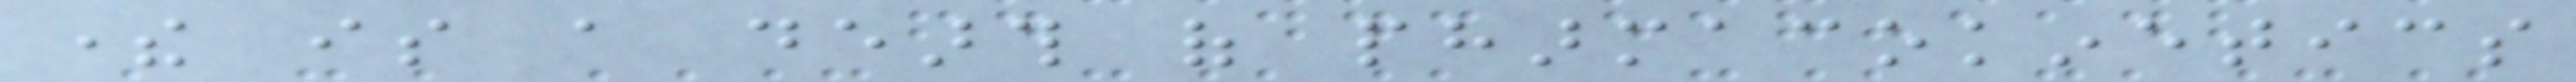there is a dearth of pharmacokinetics
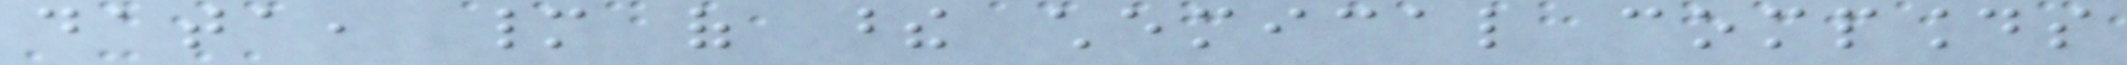data, many of these chemical compounds
